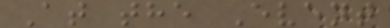At the Event
